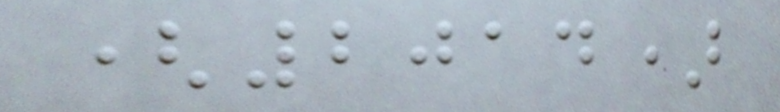(2014)
